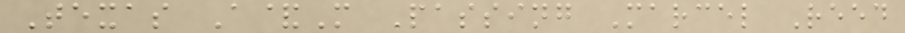Texas A&M Passing Marcel Reed
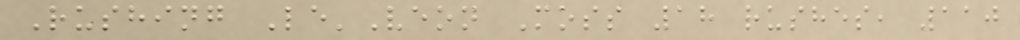Rushing Le'Veon Moss 18 rushes, 110
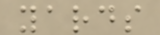yards
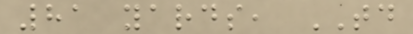81 yards, TD
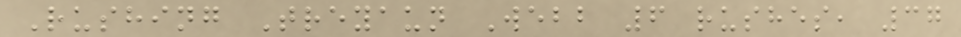Rushing Treyaun Webb 6 rushes, 37
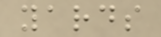yards
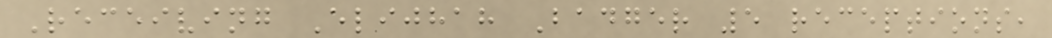Receiving Elijhah Badger 5 receptions,
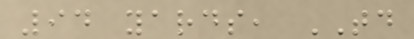94 yards, TD
